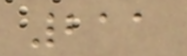211
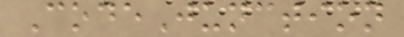CodeJunction
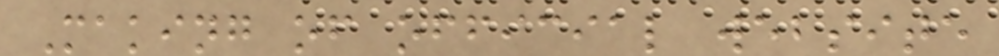Making of official website
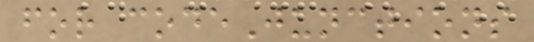for codeJunctions
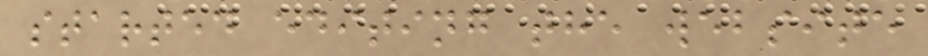started editing the website
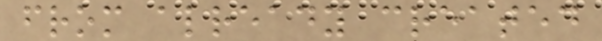from already created
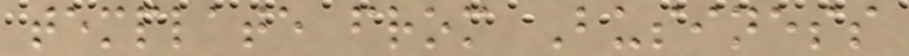template from Business
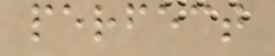perfect
